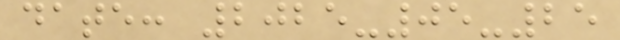date: 2025-05-25
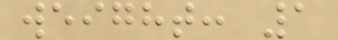weight: 1
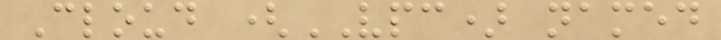Cloud (VPC) named
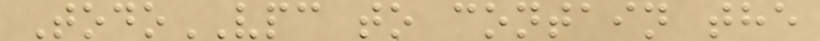TodoVPC to contain the
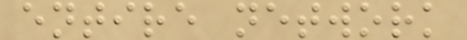entire network
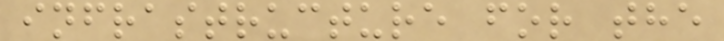infrastructure for the
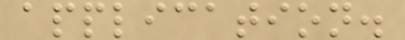application.
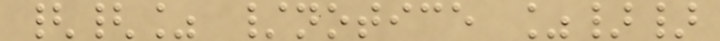{{% /notice %}}
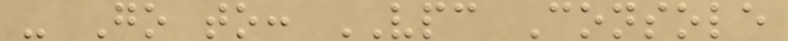- Go to: VPC Console
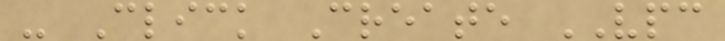- Click Create VPC
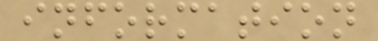information
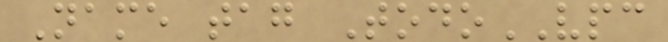Name tag TodoVPC
